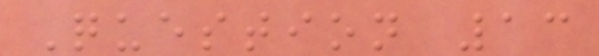Question 13
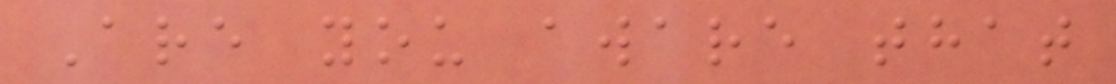Are you aware that
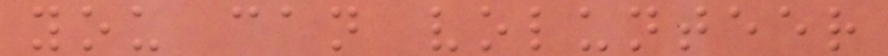you can volunteer
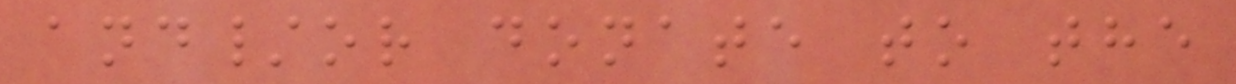and/or donate to the
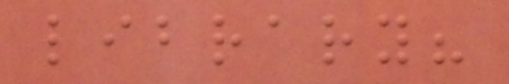library?
